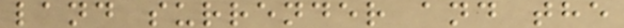land surrender and the
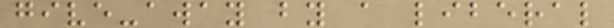give-away by a liberal
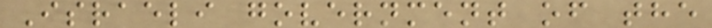Israeli government of the
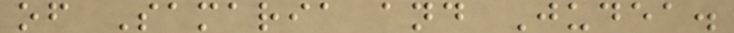of Samaria and Judea.
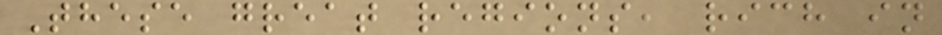These great regions, rich in
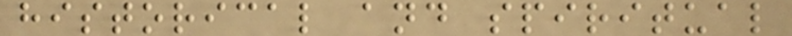historical and spiritual
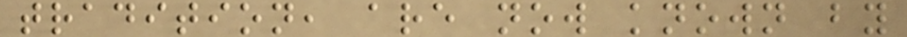tradition, are now known by
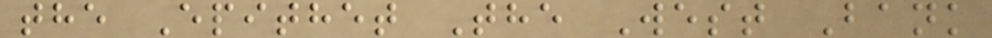the Epithet The West Bank
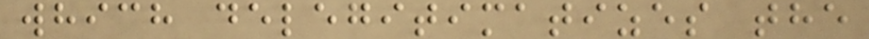which delegitimatizes the
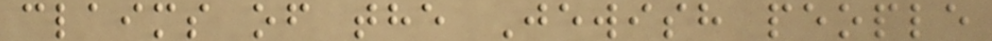claims of the Jewish people
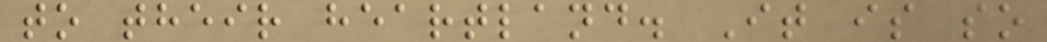to their heartland. It is so
